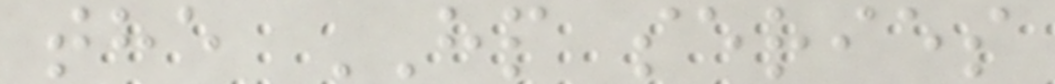the HP series
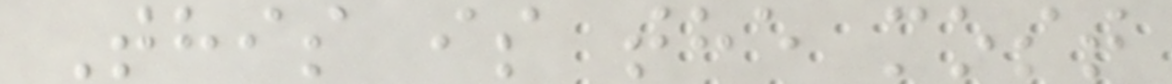This is the most
